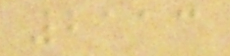2113
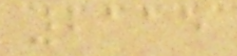2115
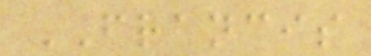FRANCIS
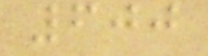600
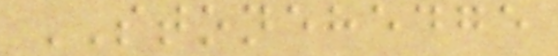STONEHEDGE
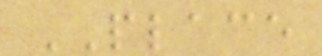PLACE
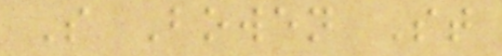S Bowen St
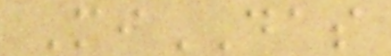MiDAS
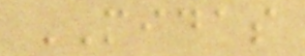MIDAS
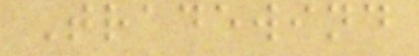Tradewind
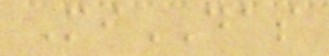MiDAS
